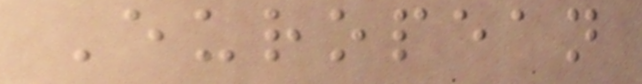European
